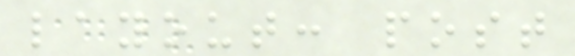layout: post
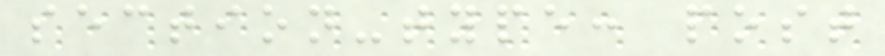section-type: post
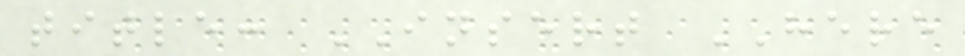title: INSERT HERE
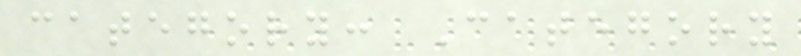category: Category
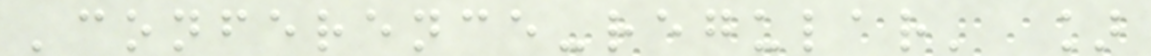'conference-regular' ]
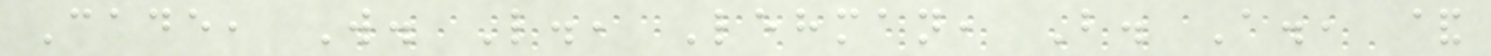Cade, W. L., Lehman, B. A., &
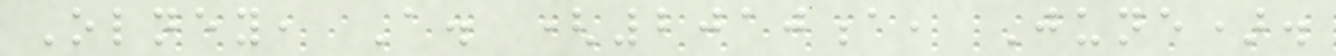Olney, A. (2010a, June).
